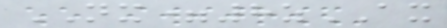NX=8zAX
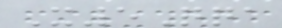X5Qqa
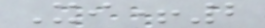Xi+2
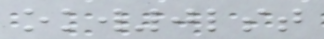okw0lst
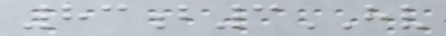83b3HV
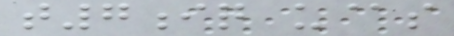t7iq u@s
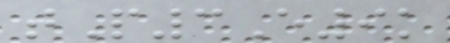tP3E9k
